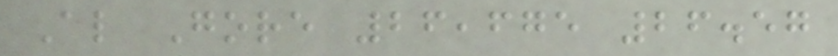Al Gore 26,675 26.57
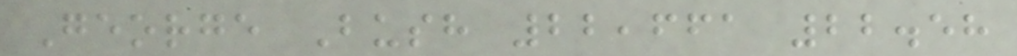George Bush 22,661 22.58
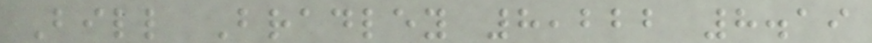Bill Bradley 8,222 8.19
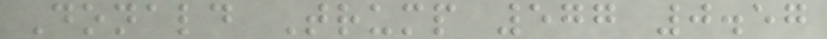Donald Trump 577 0.57
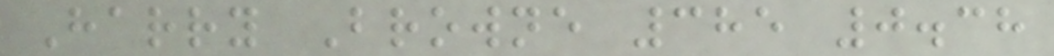Harry Browne 385 0.38
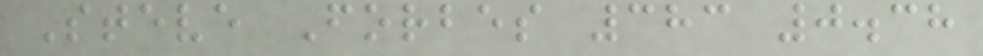Steve Forbes 383 0.38
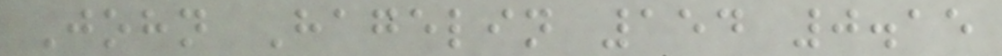John Hagelin 154 0.15
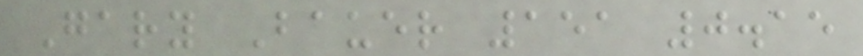Gary Bauer 151 0.15
